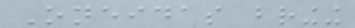Oneidas bringing
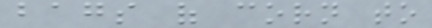bags of corn to
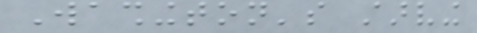Washington's starving
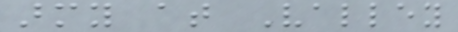army at Valley
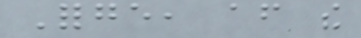Forge, after the
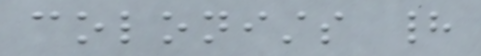colonists had
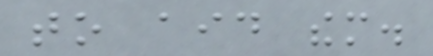to aid them.
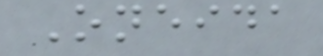Oneida
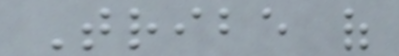Tribe of
